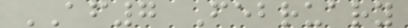AF7 February
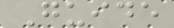Guide
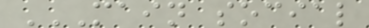MAIN SOCIAL
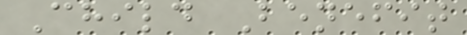Child Benefit
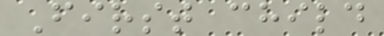First child
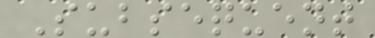Subsequent
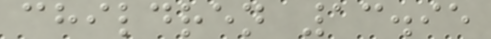children 13.95
